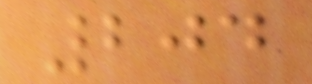204
